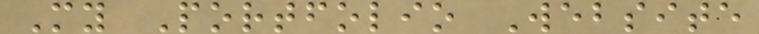My Portfolio Website
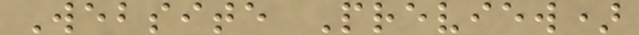Website Preview)
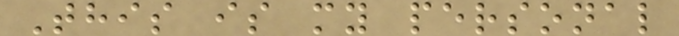This is my personal
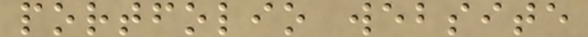portfolio website
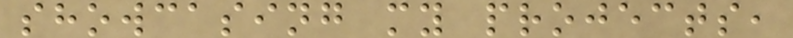showcasing my projects,
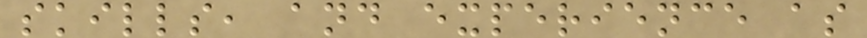skills, and experience as
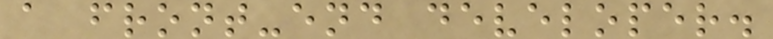a front-end developer.
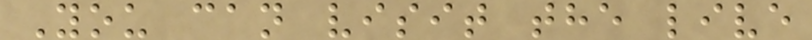You can visit the live
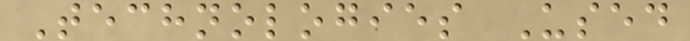Technologies Used
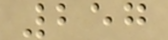257
